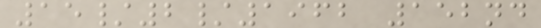15/2/1962 152nd
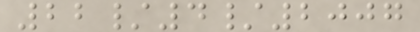22/4/2007
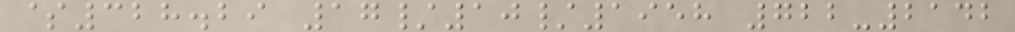$328.29 17/10/1958 722-2142
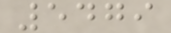5479
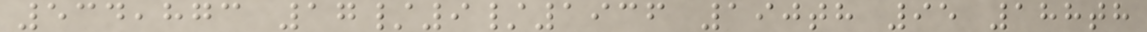534,873 17/9/1936 190th 95 188th
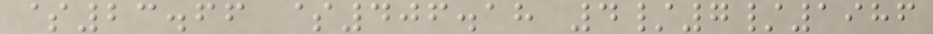$23.66 $406.18 4/7/1986
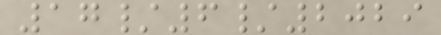17/6/2029
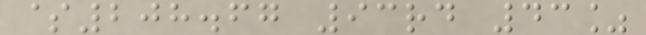$208.67 93rd 43%
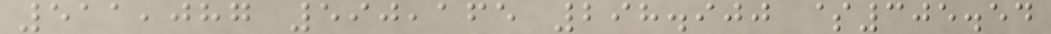511,087 590,165 298.900 $305.54
